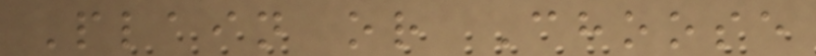Plain or Choose
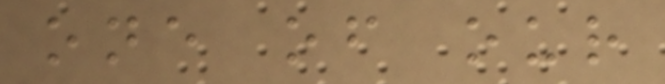one of our
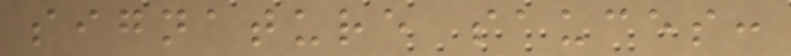signature sauces:
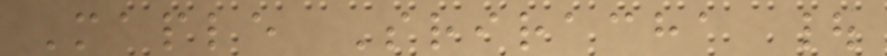Maple Sriracha |
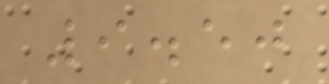9.50
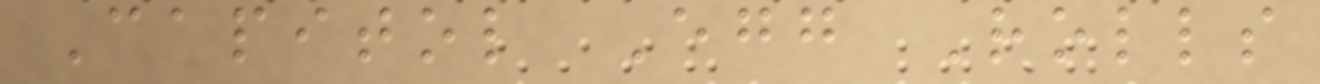Capitol Egg Rolls
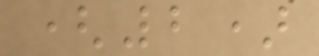(2)
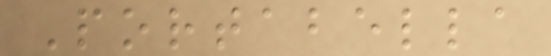Portabella
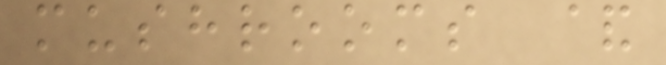mushrooms &
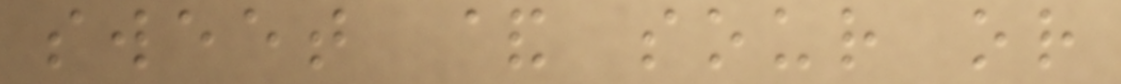sweet & sour or
